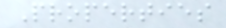Properties
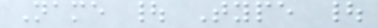Name | Type |
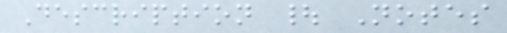Description | Notes
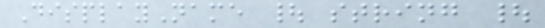DisplayName | string |
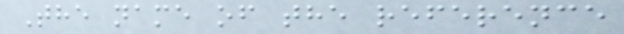The name of the reference
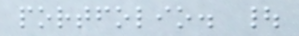portfolio. |
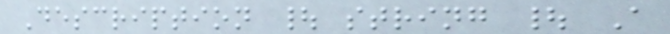Description | string | A
